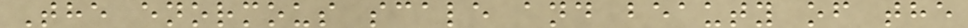The enormous scale and beauty of the
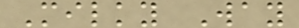Milky Way
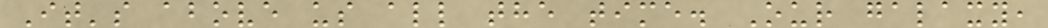It's above us all the time. Our galaxy,
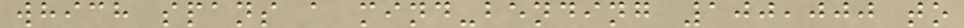which spans a mind-bending 100,000 to
